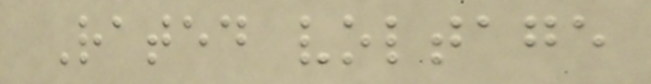Rated voltage
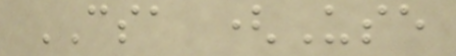CSA (Use
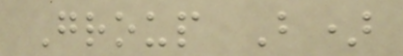Group B)
